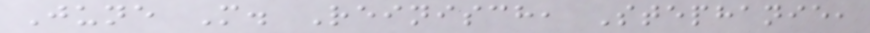June M. Reinisch, Stephanie,
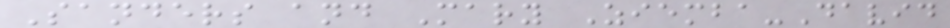Sanders and Mary Ziemba-David
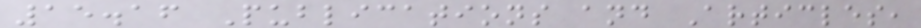15.16 Publications and Articles,
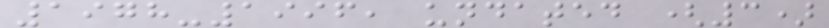1978-1996, undated (3)
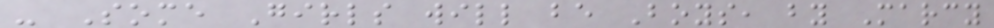- Some Girls will be Boys, by Marcy
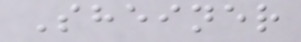Sheiner
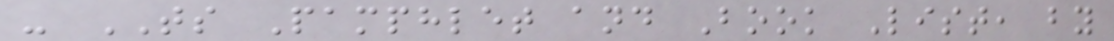- TS Pamphlet and Book List, by
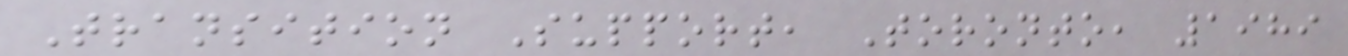Transition Support, Toronto, 1989
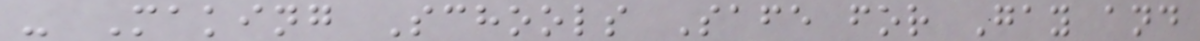- Making Schools Safe for Gay and
